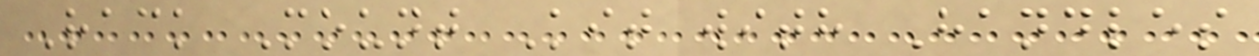Rack Mount Kit with Handles
